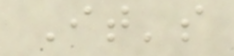It's
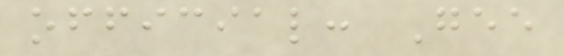official: Gee
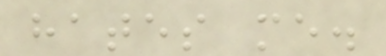hates me.
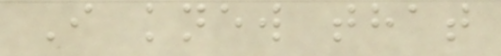I knew that
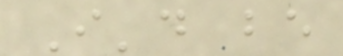I'd be
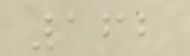162
